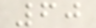60
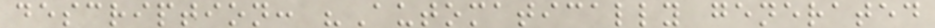description: "Automatically generated
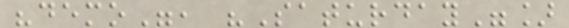"demo", "Saturday"]
